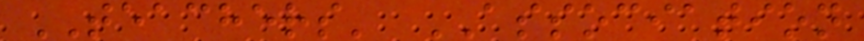TEACHERS' ASSOCIATION
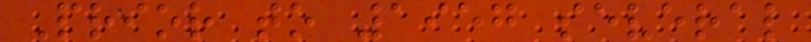Prior to 1957 several
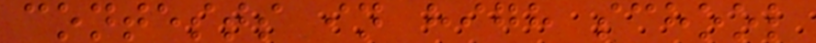contests in high school
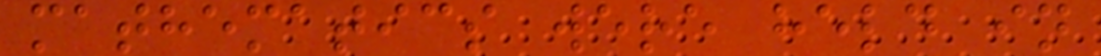mathematics were held in
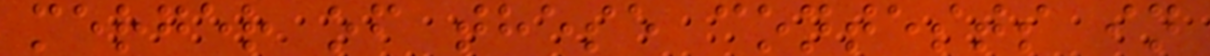merger of these contests in
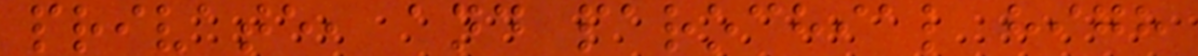private, and parochial high
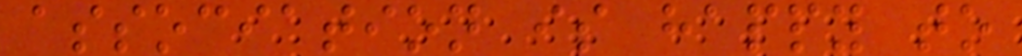association is happy to
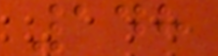148
